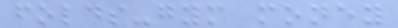folds-gym money
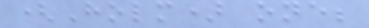(Holm) one;
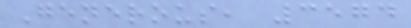Generous, 3574
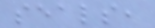seals,
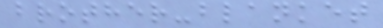brother-blanket
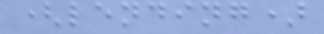(lending)
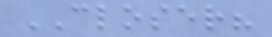CLOSER?
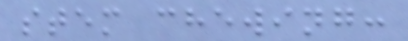stem chewing:
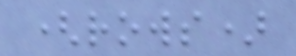(rows)
